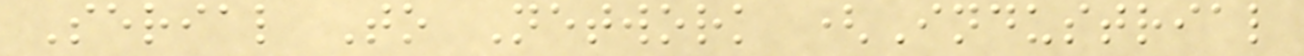Serial To Network (Industrial
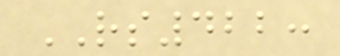RS422:
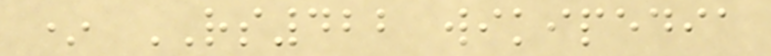* RS422 wikipedia
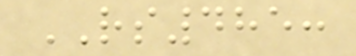RS485:
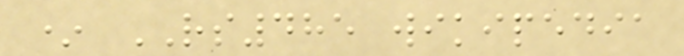* RS485 wikipedia
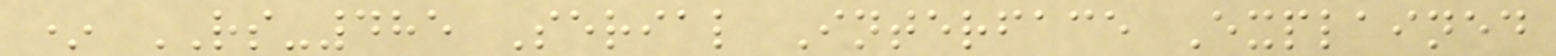* RS-485 Serial Interface Explained
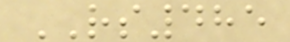RS485
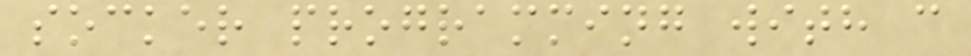socker programming with c
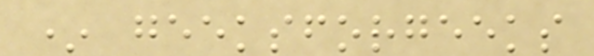* geeksforgeeks
